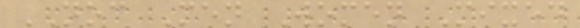NOC Men Women Mixed
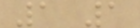1 1
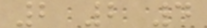2 2 4
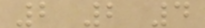2 2 4
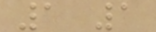1 1
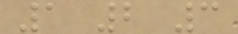1 2 3
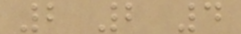2 2 4
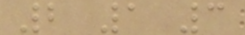2 1 3
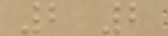2 2
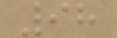98
